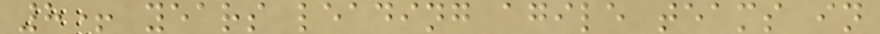8+ years leading agile teams in
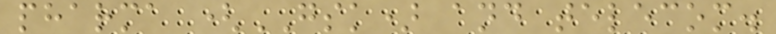pharma (GSK) and telecom.
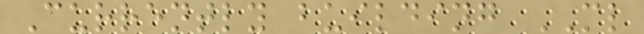Currently building ML
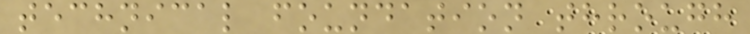technical foundation through
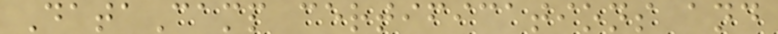DataCamp certifications and
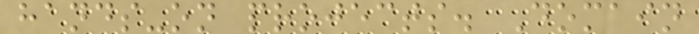hands-on projects. Domain
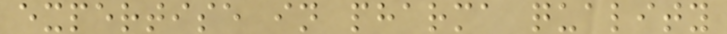expertise in pharma quality
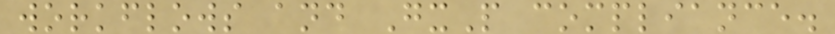workflows and GxP compliance.
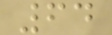64
